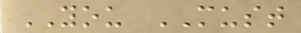YOU MUST
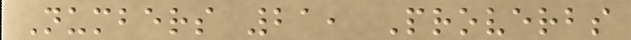Numbers 21, Proverbs
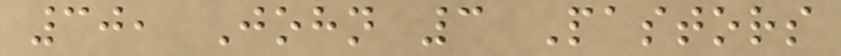30, John 3 Pastors
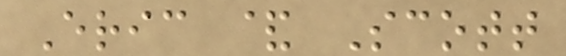Eric & Scott
